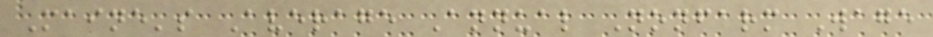Maine's Average Annual Nonfarm Wage
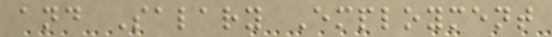and Salary Employment
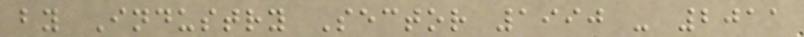by Industry Sector 1990 - 2011
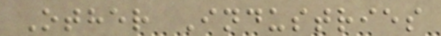Other Industries
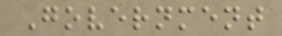Government
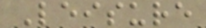Leisure
